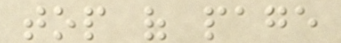top of page
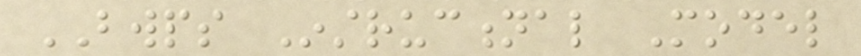BWPS Instructional Model
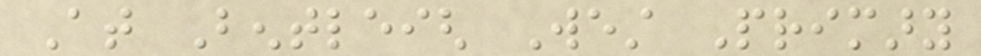At Bentleigh West Primary
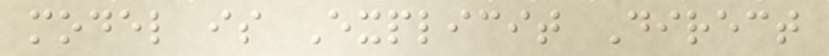model is Explicit Direct
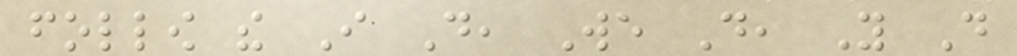follow the I Do, We Do, You Do
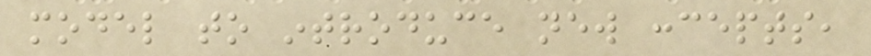model to introduce new concepts,
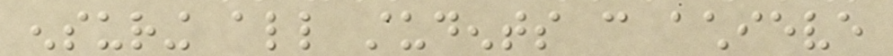ensuring all students can achieve
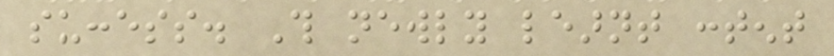success. This newly learnt content
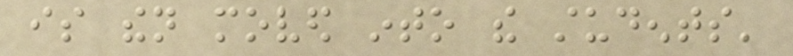is then moved into the students'
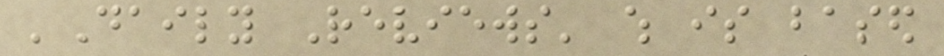'Daily Reviews' which is based
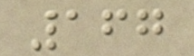167
